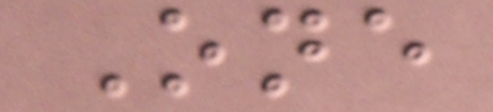One
